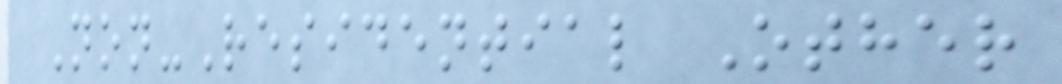Non-Residential Other
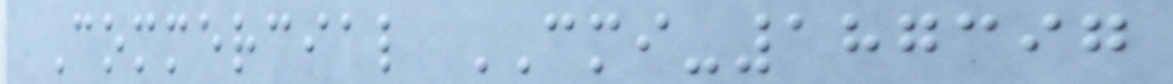Commercial CMI-187397
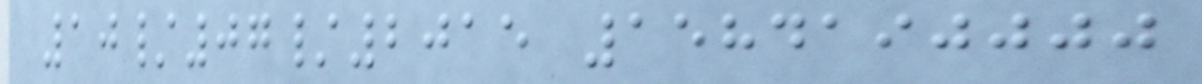10/07/2015 1584190000
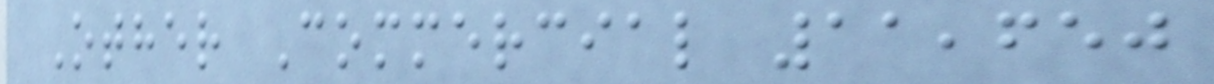Other Commercial 11,650
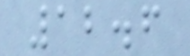12.6
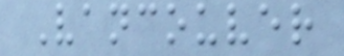Vancouver
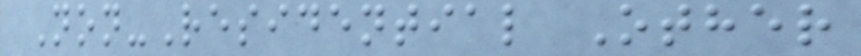Non-Residential Other
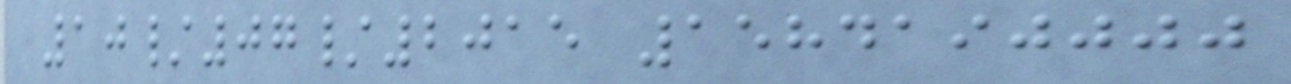10/07/2015 1584190000
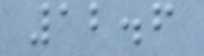12.6
